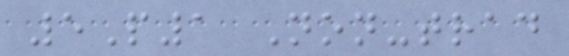5P1 Non-trad
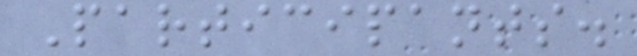Participants.
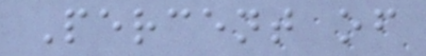Percent of
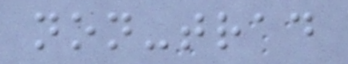non-trad
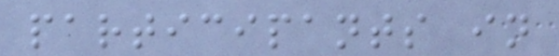participants in
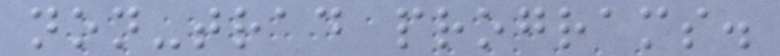non-trad programs.
